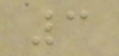3
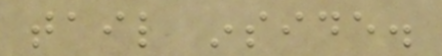tail inside.
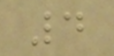4
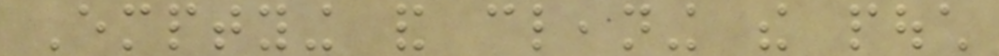Emptying and cleaning the pouch
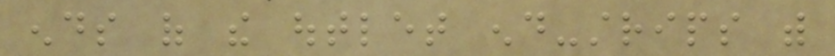ends of the outlet end-strips with
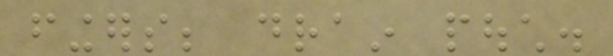fingers; drain pouch.
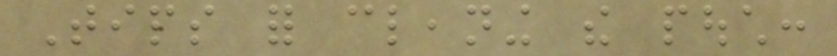Tips for cleaning the pouch:
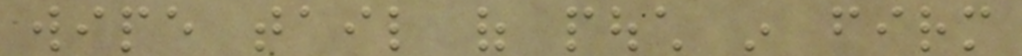wipe tail of pouch in firm
